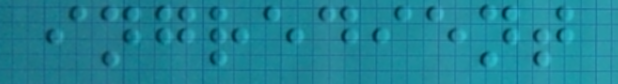ingredient
